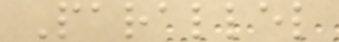Parallel
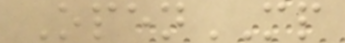OpenMP
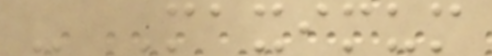- Maximum
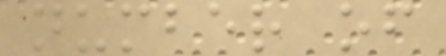number of
